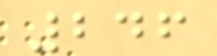246
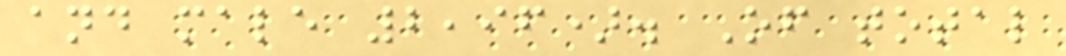and male 2,96). Of total
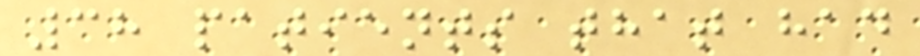38 patients that had
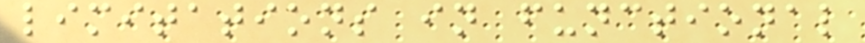limitations in functional
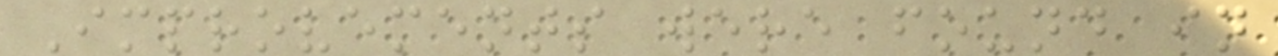Improvements were found in
